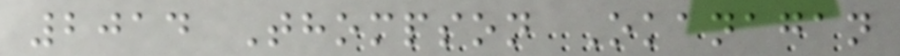2014 Thompson Okanagan
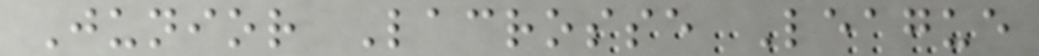Junior Lacrosse League
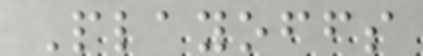Playoffs
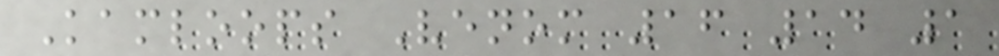Kamloops Venom 16 14 1
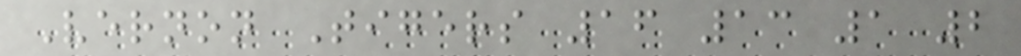Vernon Tigers 16 13 1 2
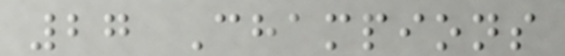27 Champions
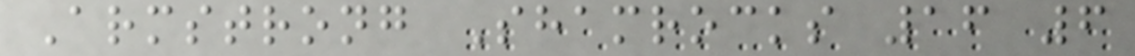Armstrong Shamrocks 16 6
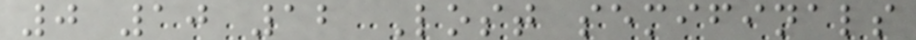0 10 12 Lost semifinals
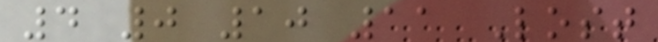4 0 10 11 Lost
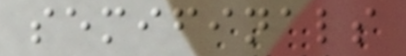semifinals
